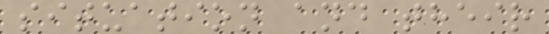situation and their
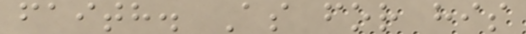faith. As for his
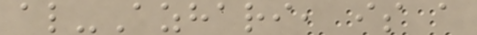al-Azhari, is a
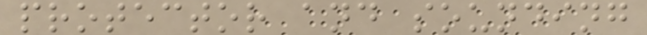protector and sounding
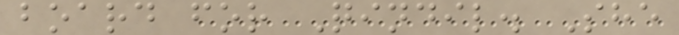board for Qindil. She
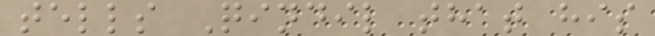tells Qindil that his
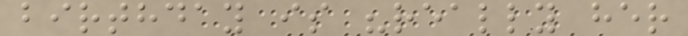birthday is "really her
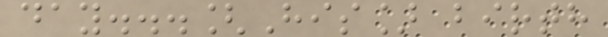day...[His] birth
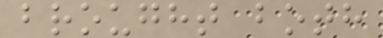brought both
